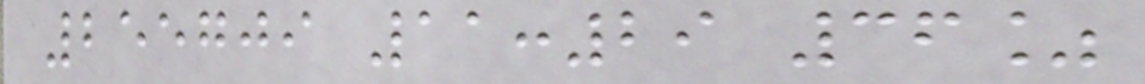255709 11:29 36%
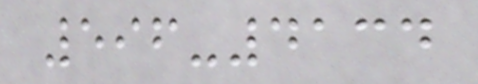596-4134
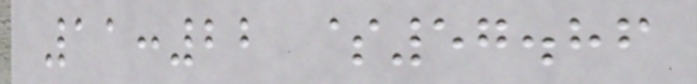11:22 $57.86
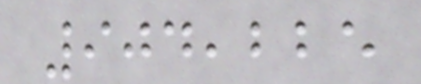904,225
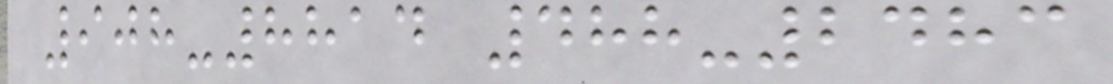908-8814 488-2483
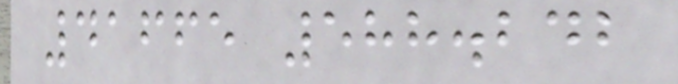41665 588.242
